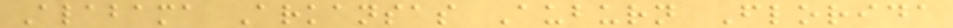Alabama Arkansas Auburn Florida
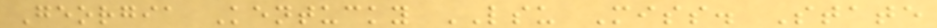Georgia Kentucky LSU Miss. State
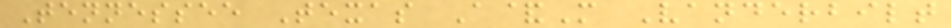Tennessee Texas A&M Vanderbilt
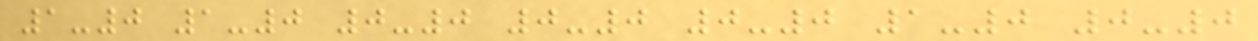1-0 1-0 0-0 0-0 0-0 1-0 0-0
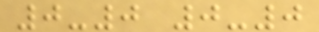0-0 0-0
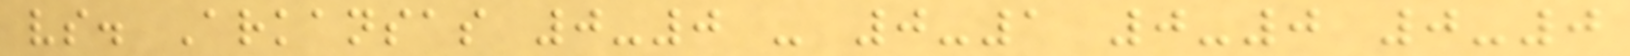vs. Arkansas 0-0 - 0-1 0-0 0-0
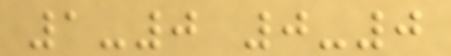1-0 0-0
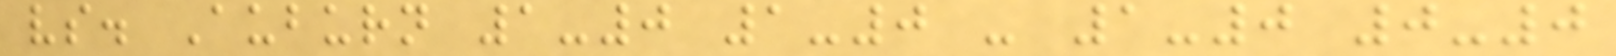vs. Auburn 1-0 1-0 - 1-0 0-0
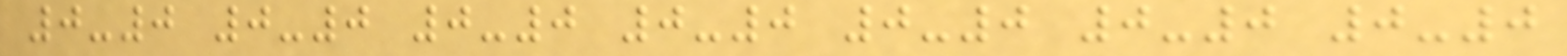0-0 0-0 0-0 0-0 0-0 0-0 0-0
